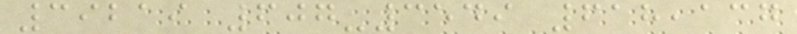39219 607-3549 618,137
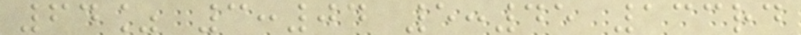64% 3:04 5:45 133rd
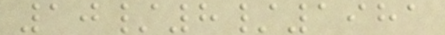10/8/1981
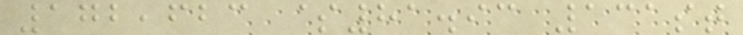172,623 $81.93 131st
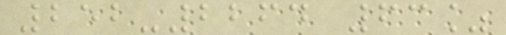252-2264 63%
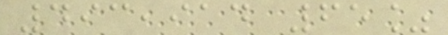493,914 65%
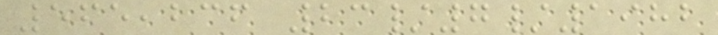565,236 23/7/1982
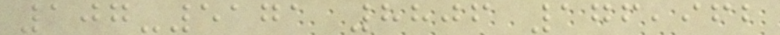107-5171 8806 176,962
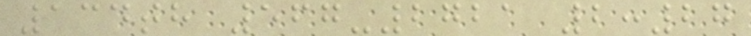134th 567-2721 2:27
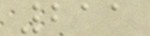211
